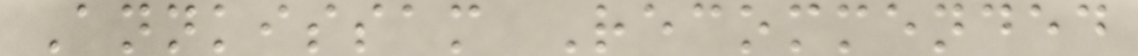Annkissam Recommended
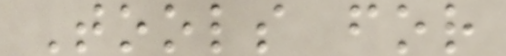Tools for
